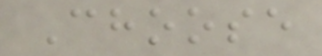Choose
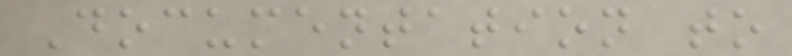Documentation to
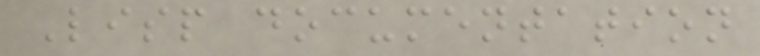Lisp documentation
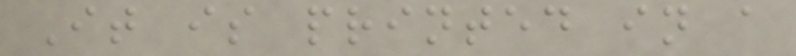It is printed in a
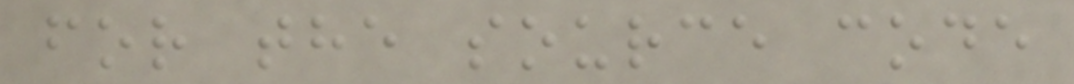for the source code
